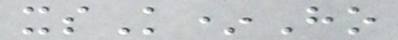xsK*Ho
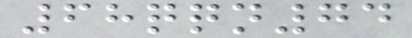68qqn74
